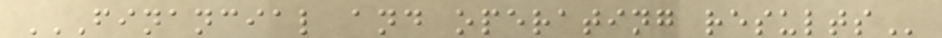FINANCIAL AND OPERATING RESULTS
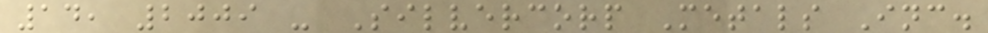14, 2009 - Silvercorp Metals Inc.
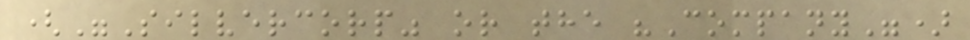("Silvercorp" or the "Company")
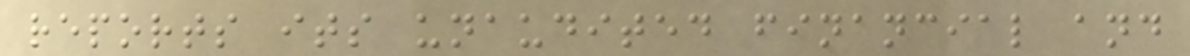reports its unaudited financial and
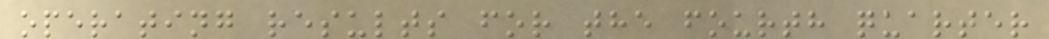operating results for the fourth quarter
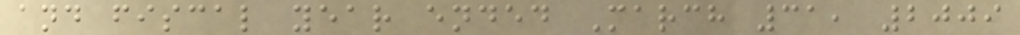and fiscal year ended March 31, 2009
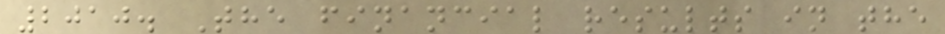2010. The financial results in the
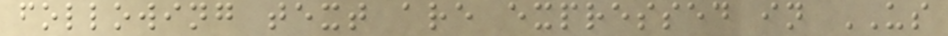following text are expressed in US
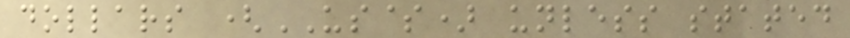dollars (US$) unless stated
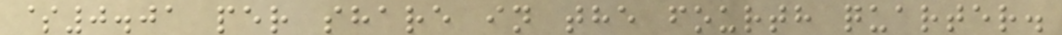$0.01 per share in the fourth quarter.
